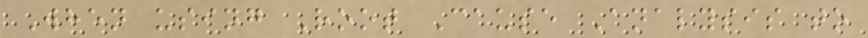When using Root Cause Analysis to
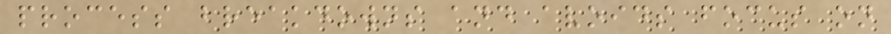process breakdowns and avoids focus on
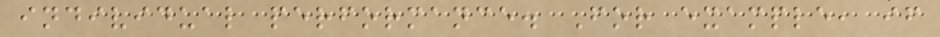individual performance. For example, if
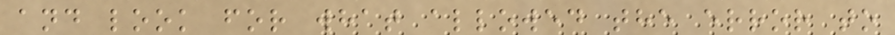and look for what allowed the error to
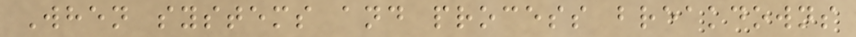When systems and process breakdowns
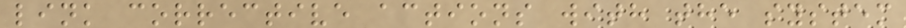link corrective actions with the system
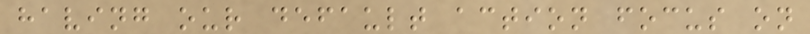having our default action focus on
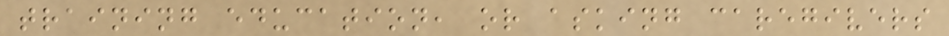training education, or asking caregivers
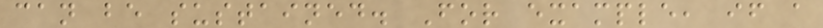can be sustained. For example, if a
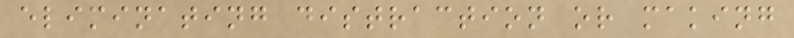eliminating distraction or making
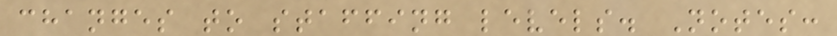changes to staffing levels. Notes:
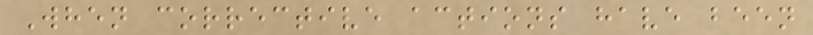When corrective actions have been
